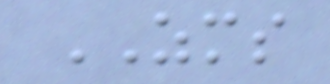ZMS
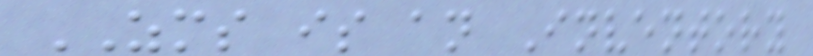ZMS is an Inventory
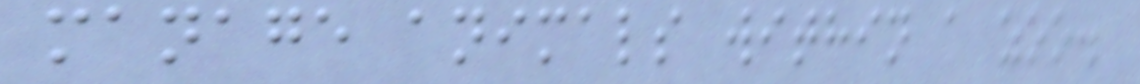manage animals within a zoo.
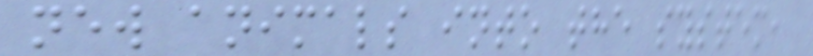new animals into the system,
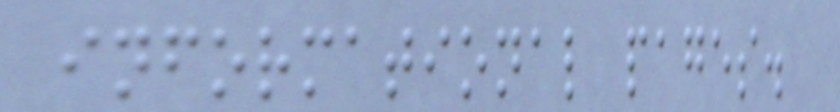informational pages.
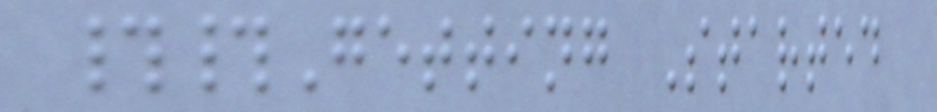##Getting Started
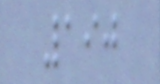190
